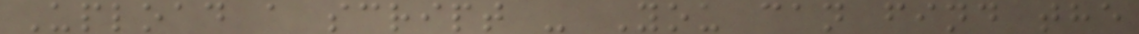Upload a script - You can find the
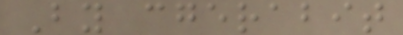By cgerabit
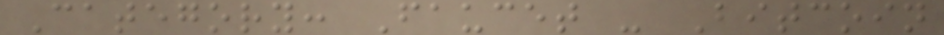Category: Faucet - Bitcoin
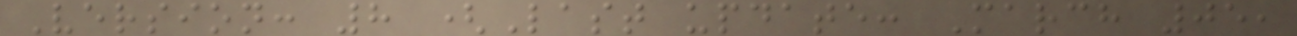Version: 8 (Last update: March 05,
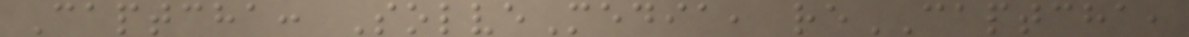Captcha: SolveMedia, reCAPTCHA,
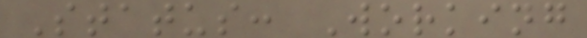Status: Working
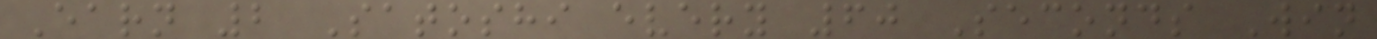Earn 2 Satoshi every 60 Seconds Win
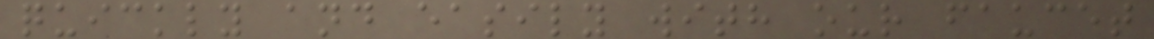quickly and easily with our faucet
